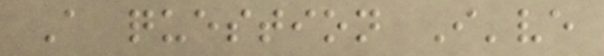A question I've
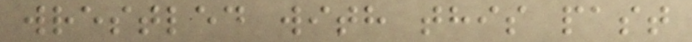wrestled with this past
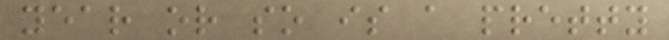year or so is a pretty
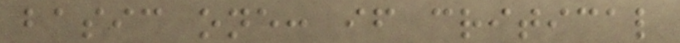basic one: if critical
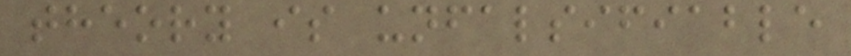theory is unfalsifiable
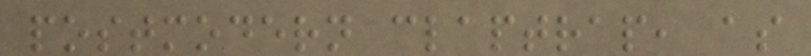postmodern claptrap, as
